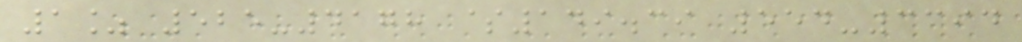1% 525-4178 $149.39 554-3394
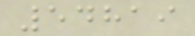54819
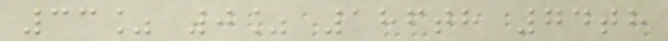33% 0% 186th 74th
